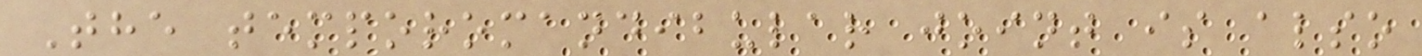The temporomandibular joint is also
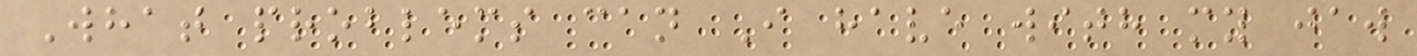What problems can I have with my jaw
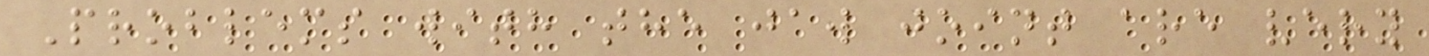Problems with the jaw joint are very
